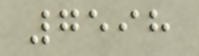7598
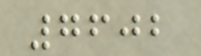7602
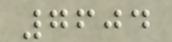7604
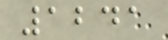1241
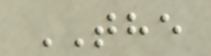THE
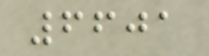6601
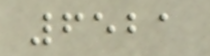6521
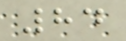84
